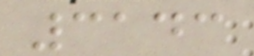3143
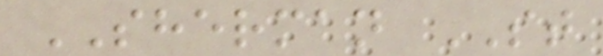SHERMAN ST
